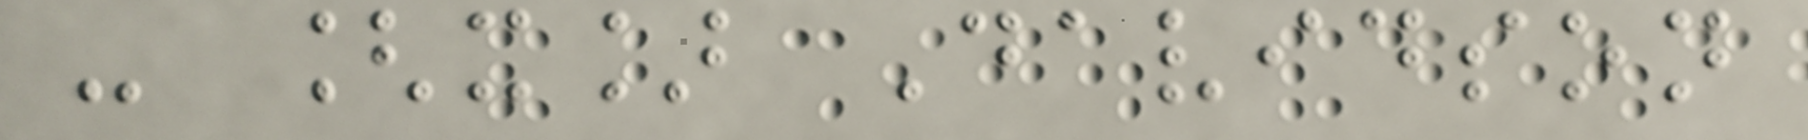- [x] Davidson
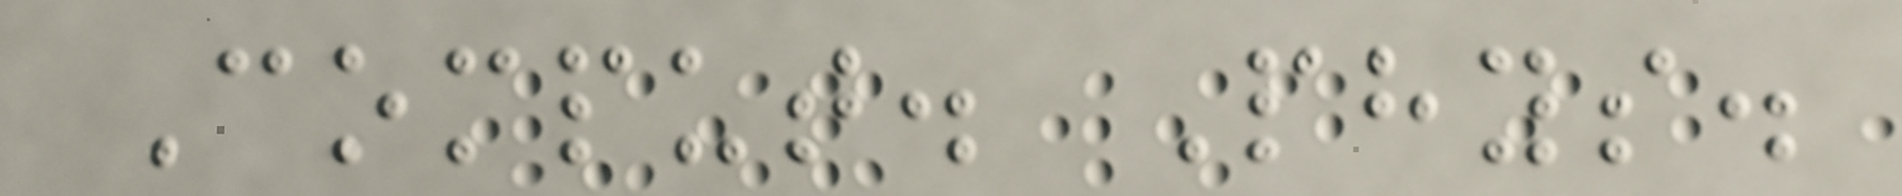Comput. Phys.
